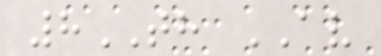8TH AV
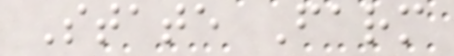State Farm
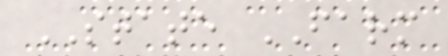STATE FARM
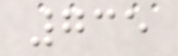735
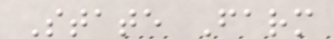State Farm
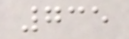735
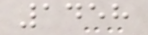1458
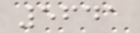5641
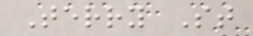Terry St
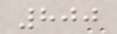800
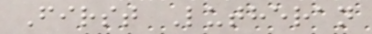First Lutheran
